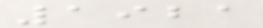1921
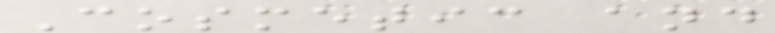Cosmetic and
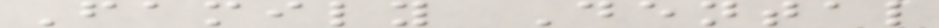Family Dental
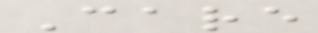Care
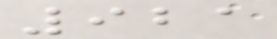921
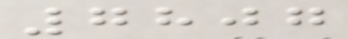7807
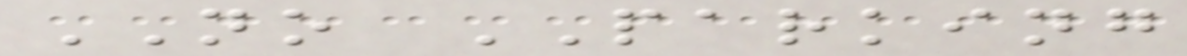NO PARKING
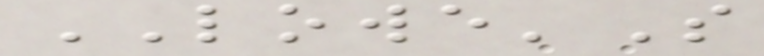LOWE'S
